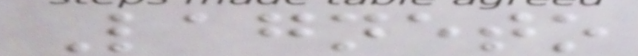Lagneto
